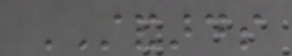STANDARDS
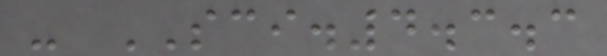- SCI.4.3.3
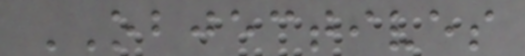OBJECTIVES
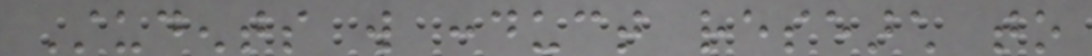Students will conduct research to
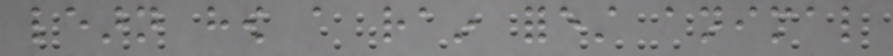learn how a rain forest animal
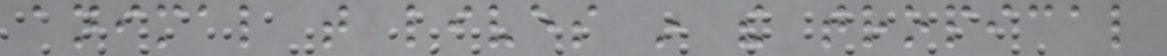animal that lives in the tropical
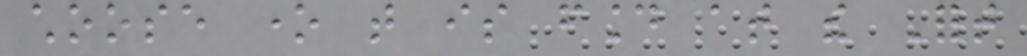choose one that is found at the Fort
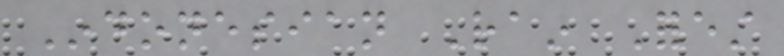Indonesian Rain Forest
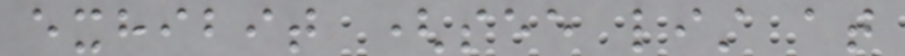exhibit (see list at
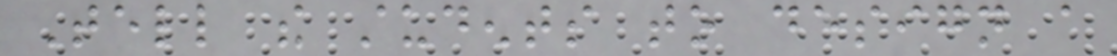Tell the students to design a
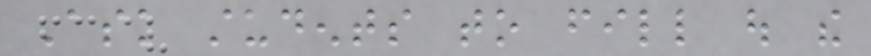Ask students to fill out the
